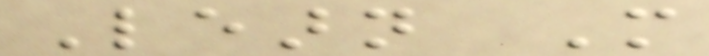Learn More
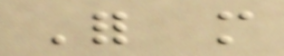For more
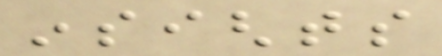insights
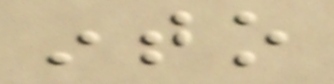into
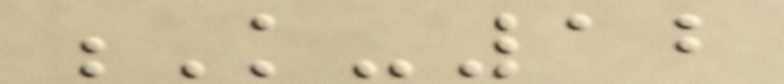K-12
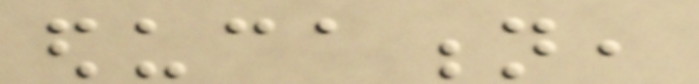education,
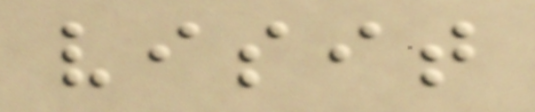visit
